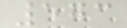573
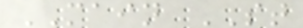MAIN ST
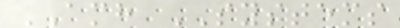AMH SYSTEMS
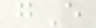gE
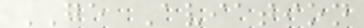GE Aviation
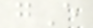gE
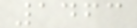1463
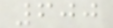600
